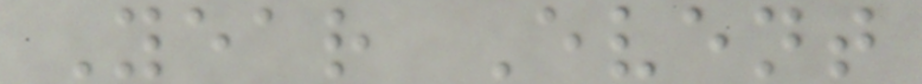Year Event
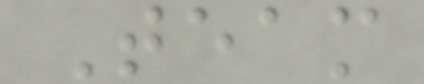Team
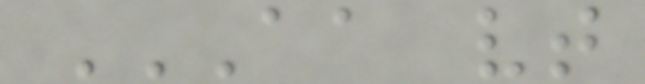AA VT
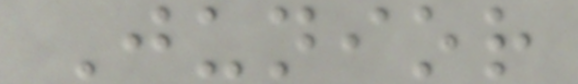Junior
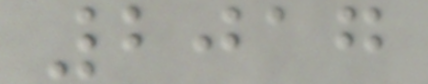2017
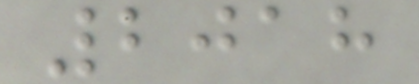2018
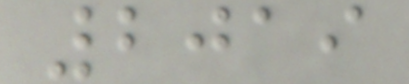2019
